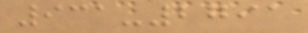931-2791
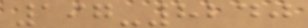197-8240
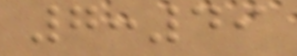7:49
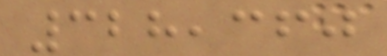328,360
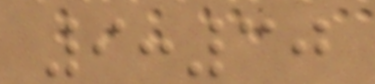9:30
